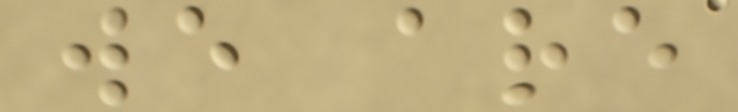we are
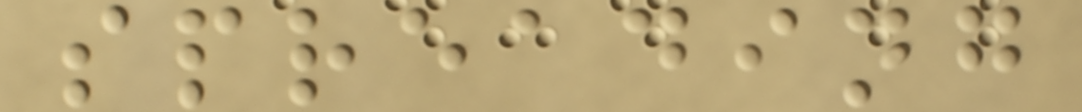spreading
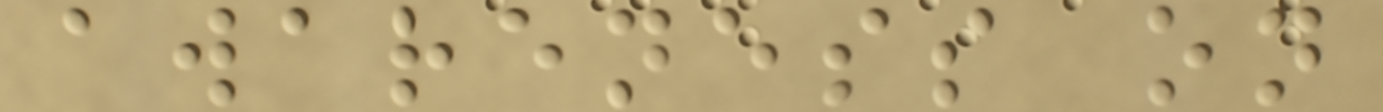awareness on
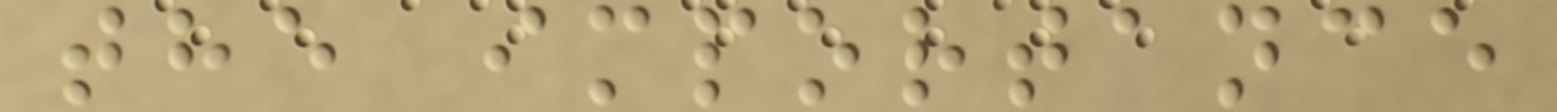the importance
